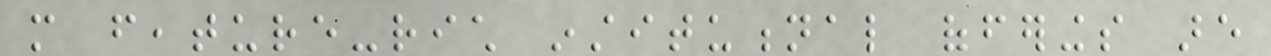more feature-rich institutional offerings are
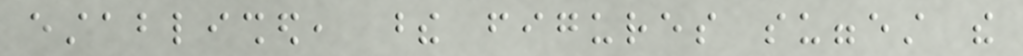established, these figures suggest the
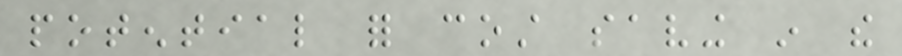potential for cost saving in the
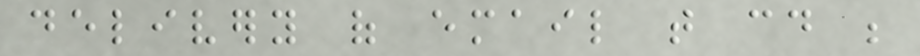delivery of email that could be
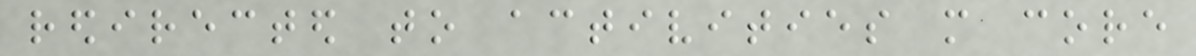redirected to activities more core
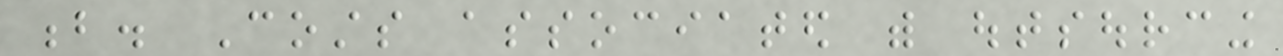b. Costs associated with outsourcing
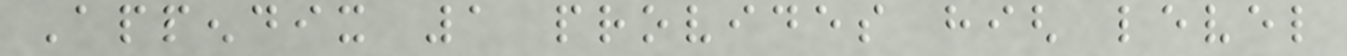Appendix 1 provides high level
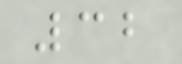32
